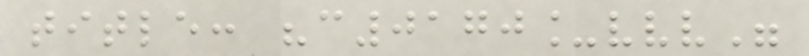title: "c0170_vvv"
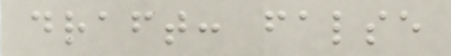draft: false
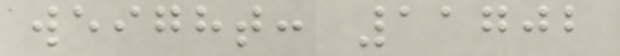weight: 11702
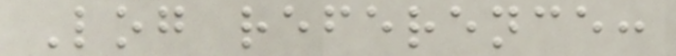Log reference:
